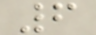6
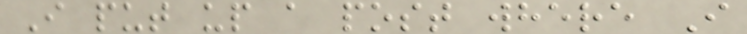I put up a post where I
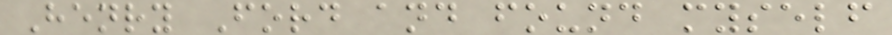Henry Ford and found myself
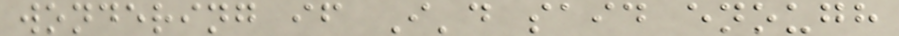wondering if I'd said enough
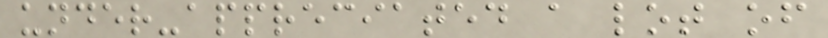under-appreciated a lot of
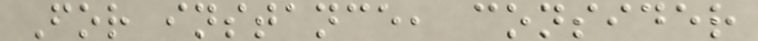For instance, consider
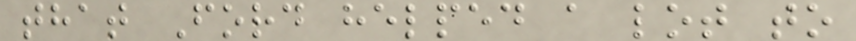that Ford helped a lot to
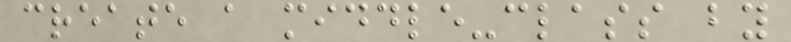create a middle-class by
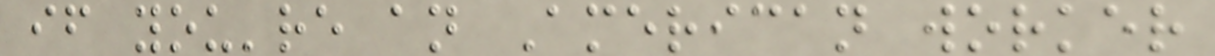if you're an American worker
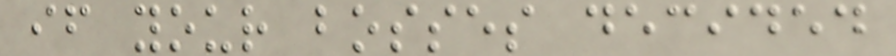if your bosses decided
